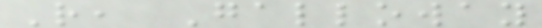R, Galloway
